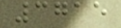3715
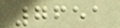7651
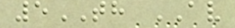5TH AV
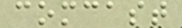comcast
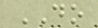DO
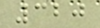320
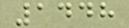1448
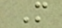M
